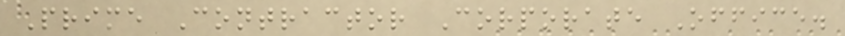Prime Contractor Corporate Office.
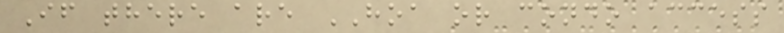If there are HOA or condo access
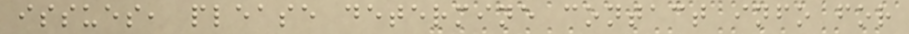issues, please determine contact info for
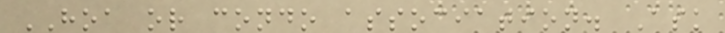HOA or condo association. Ask
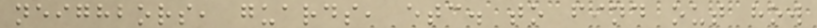neighbors, guards, etc. to find out how
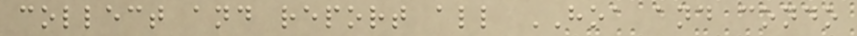collect and report all HOA and condo
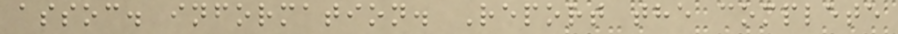assoc. information. Report the complete
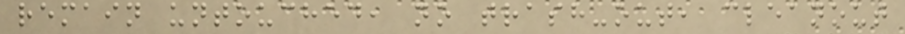remain untouched, no trash-out, cleanout
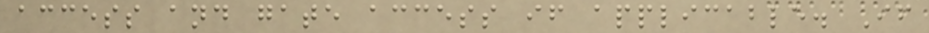access and gate access if applicable. If
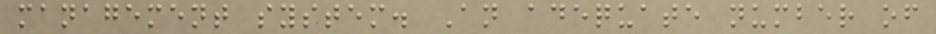management system. An adequate number of
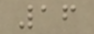16
